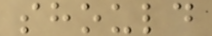should
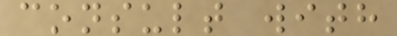consult with
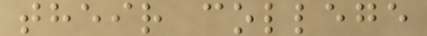their college
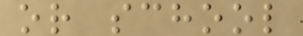or school
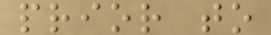prior to
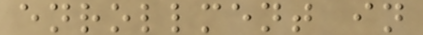enrollment in
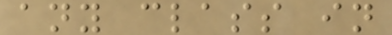any class in
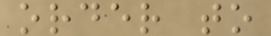order to
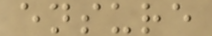ensure
